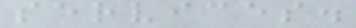services.
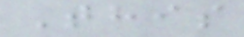This
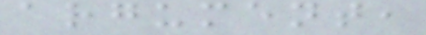argument,
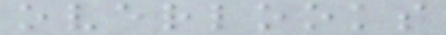overlooks
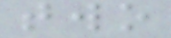two
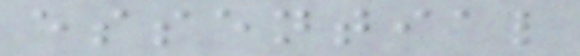essential
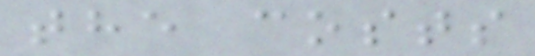the costs
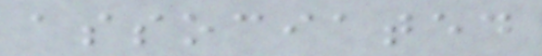associated
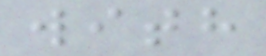with
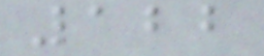122
